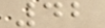42
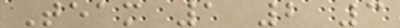Team 1 2 3
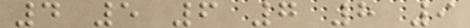4 5 6 7 8 9
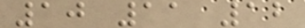10 11 12
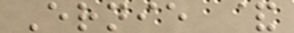Ernie &
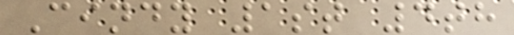Cindy 1st 4th
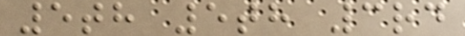5th 5th 3rd
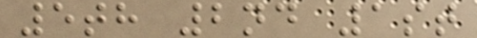5th 2nd 1st
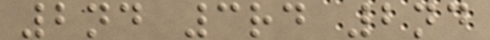2nd 3rd 2nd
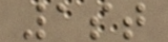1st
